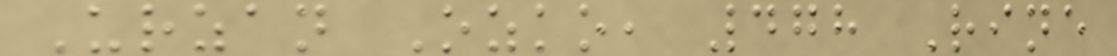Urzan Ozko, 478 Rine
